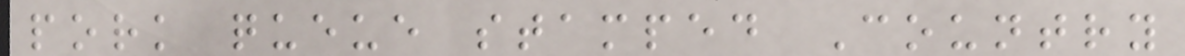pork queue stamped Country
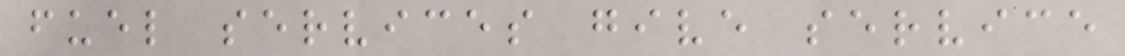fuel services give service
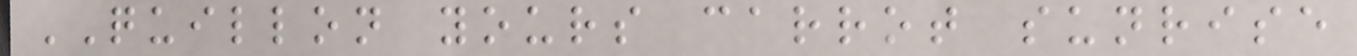QUILLON yours carrot sunrise
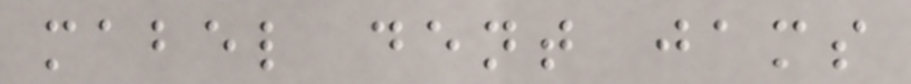mabel dent jams
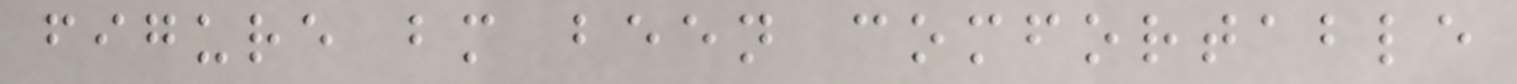figure bm been comfortable
